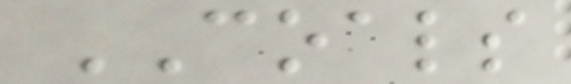COALS
